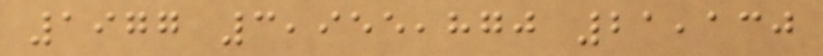1977 3,955,870 21,130
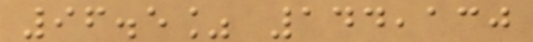96.5% 144,130
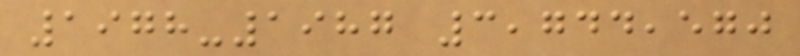1978-1987 3,744,570
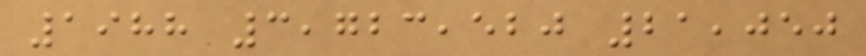1988 3,723,520 21,050
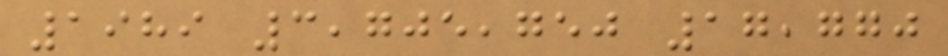1989 3,705,750 17,770
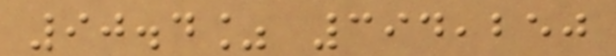90.4% 394,250
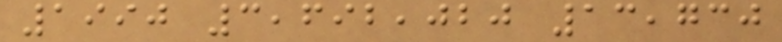1990 3,692,020 13,730
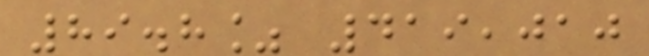89.8% 419,010
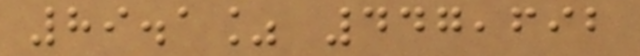89.1% 447,692
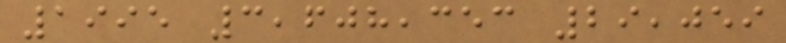1995 3,608,353 29,059
